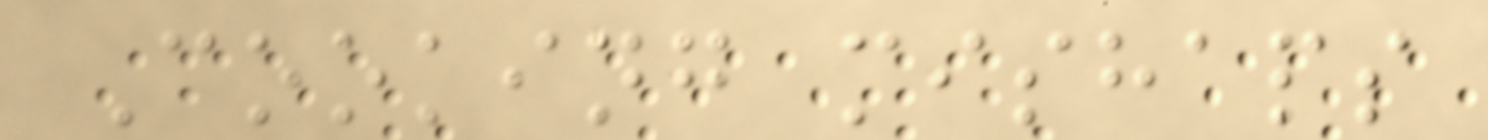Cooking mishaps
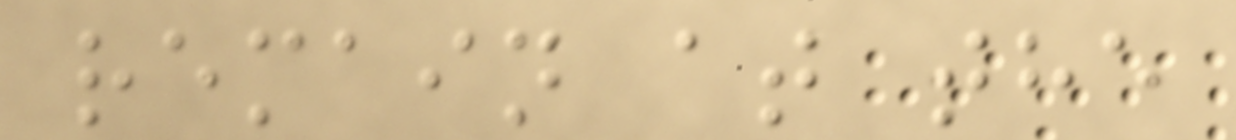remain at the
